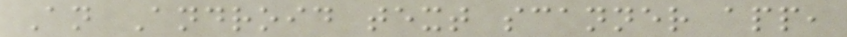An Android text scanner app,
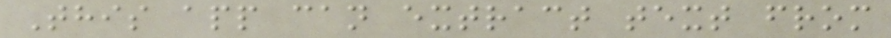This app can extract text from
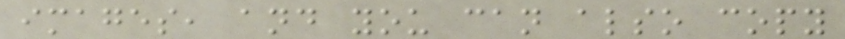images, and you can also copy
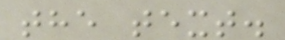the text.
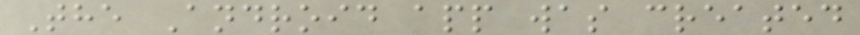The Android app was created
